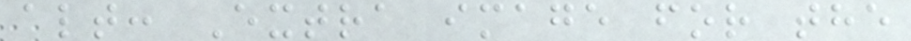alt: Extra image for the
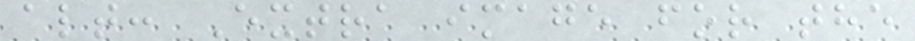alt: Extra image for the
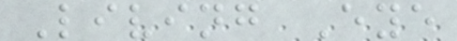Living Eye
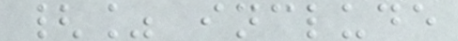{% include
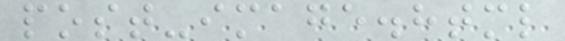post-image.html
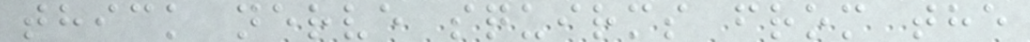thick nerve squirms from the
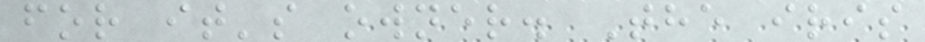for it's owner. The iris
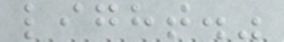light."
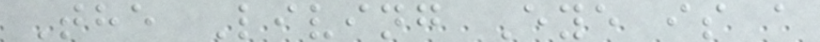The Living Eye is a
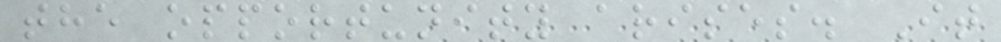the opportunity arises. It
